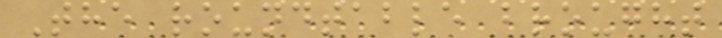The roundtable brought
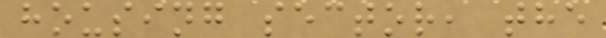housing sector, the
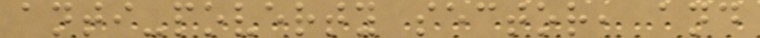anti-poverty sector, and
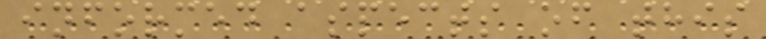informed aspects of this
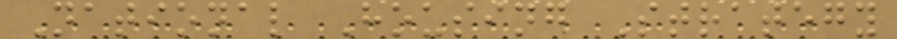National Housing Strategy
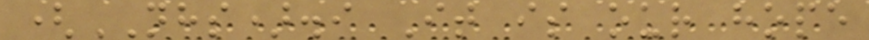(NHS).i It is our hope
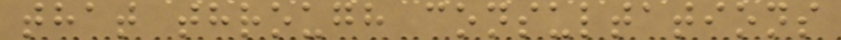that through consultations
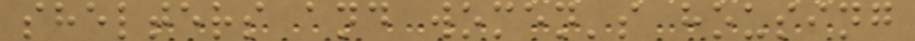shelters and women's housing
